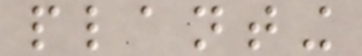planting
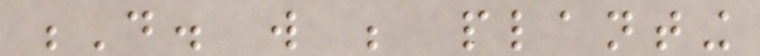D. will be planting
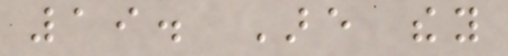19. Are they
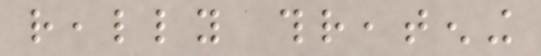really threatening
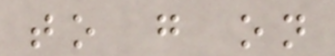to go on
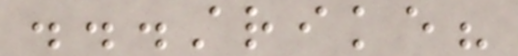...strike?
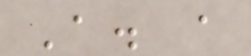A. a
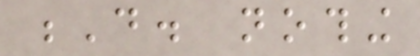D. nothing
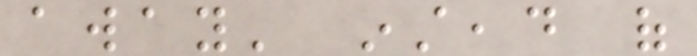away' instead of
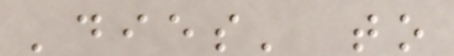'dies' to
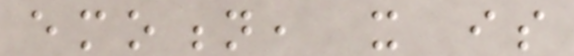emotion, it is
